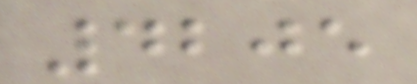4205
